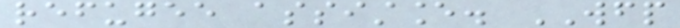refugee assistance. WFP
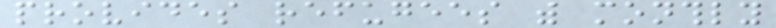provides refugees with monthly
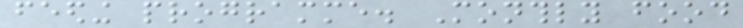feeding programme. Monthly food
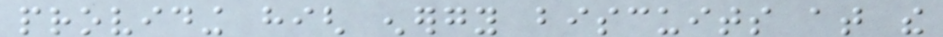providing high energy biscuits at the
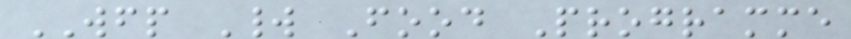WFP World Food Programme
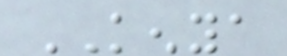KENYA
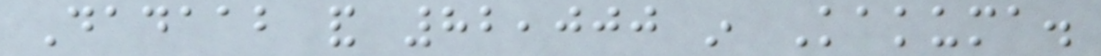Dadaab and 82,000 in Kakuma.
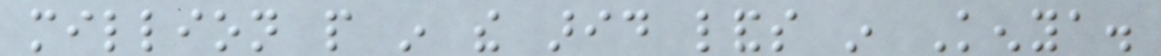million people in the arid lands in Kenya.
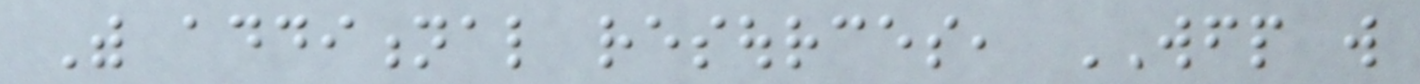With additional resources, WFP will
